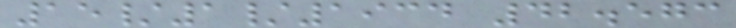15/1/1934 42.573
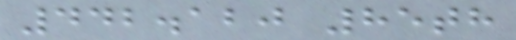442.120 85th
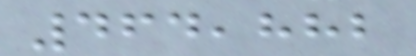464,882
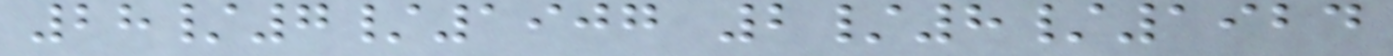28/7/1907 2/8/1924
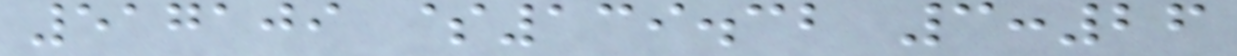517109 $139.32 3:26
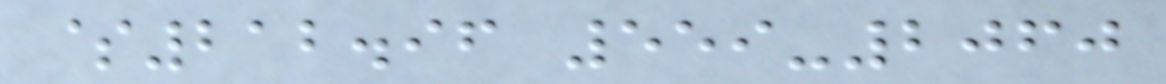$212.96 559-2060
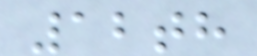12th
